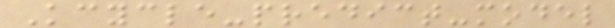Kcycle-predict-model
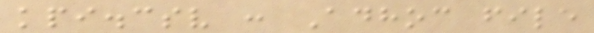kpi.csv : Adhoc file
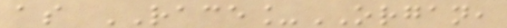as RACE_ORGAN,
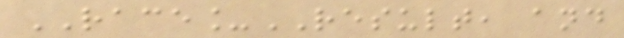RACE_RESULT, and
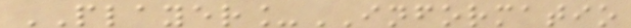PLAYER_INFORMATIO
